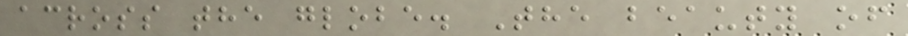across the globe. The beauty of
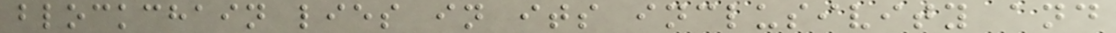blockchain lies in its inclusivity and
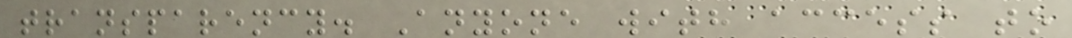transparency. Anyone with access to
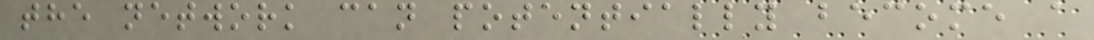the network can potentially become a
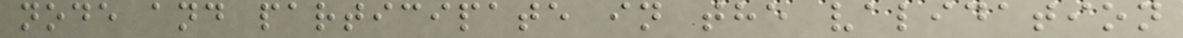node and participate in the validation
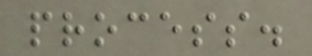process.
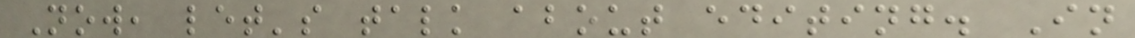Now, let's talk about editing. In
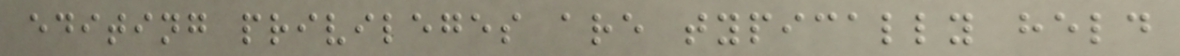editing privileges are typically held
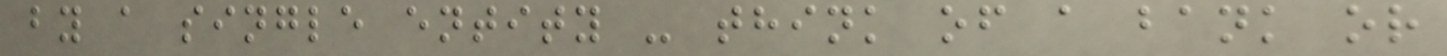by a single entity - think of a bank or
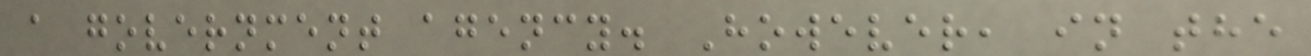a government agency. However, in the
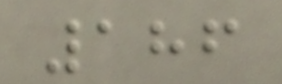186
